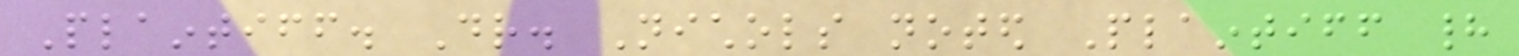Plaintiff. Dr. Nichols noted Plaintiff had
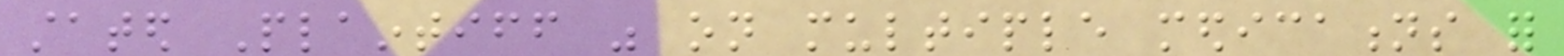stated Plaintiff was on multiple medications for
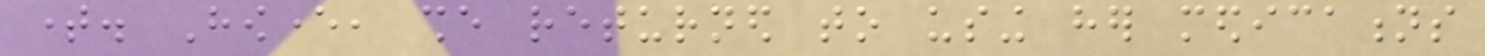time. However, she returned to using her medications
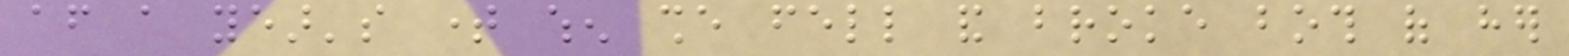after a year's time when she fell and broke both of her
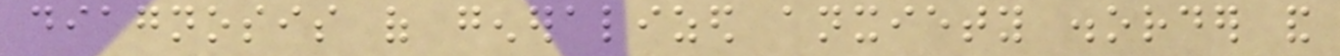diagnosis of generalized anxiety disorder and
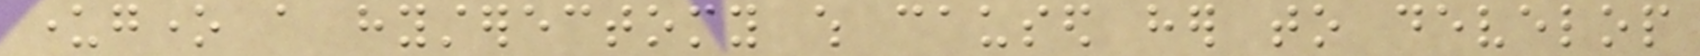undergone a hysterectomy which caused her to develop
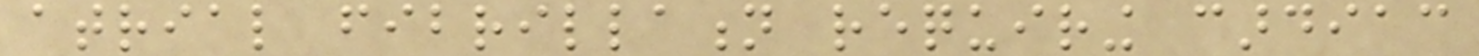atrial fibrillation requiring cardiac
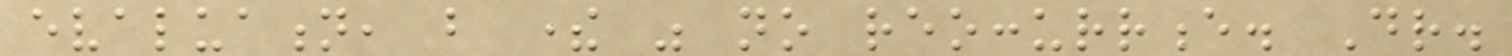evaluation, but there was no reoccurrence. Dr.
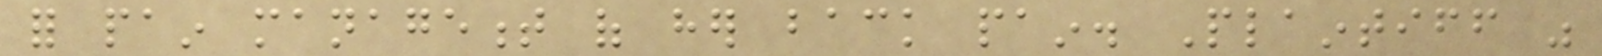for pain management of her back pain. Plaintiff was
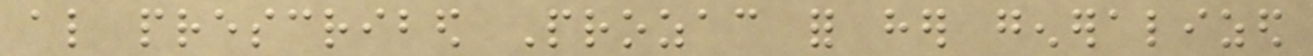also prescribed Prozac for her generalized
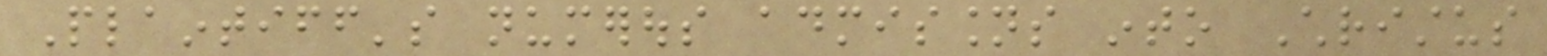Plaintiff's numerous admissions into Christus
